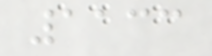1133
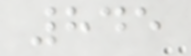845
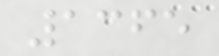1365
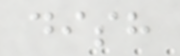dish
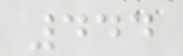444
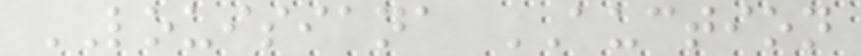LOUISIANA AUCTION
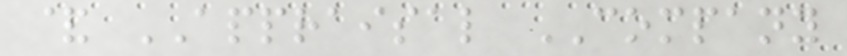& APPRAISAL COMPANY
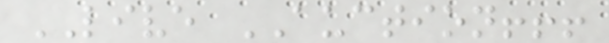LIVE AUCTION!!!
